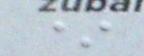*
